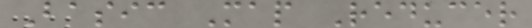Basic Map Reducer
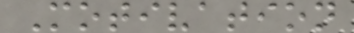Motivation
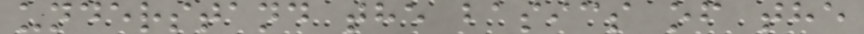understand the basics of the
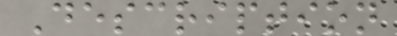Description
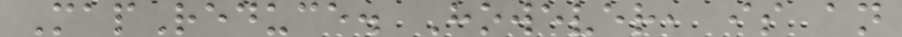MapReduce. However, is an
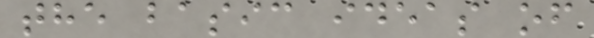the basic ideas of
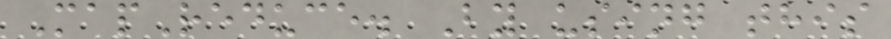MapReduce. By using this
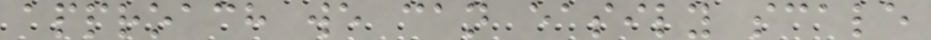approach we can easily scale
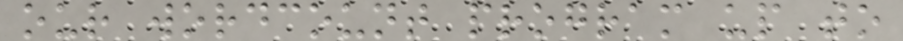our wordcount program up to
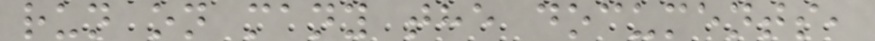run on many the documents,
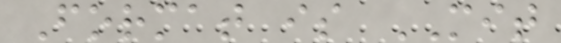Format is MIT
